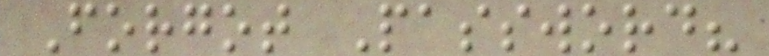Forgot Password?
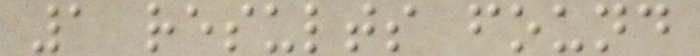1 results found
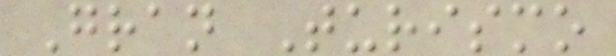Gran Turismo
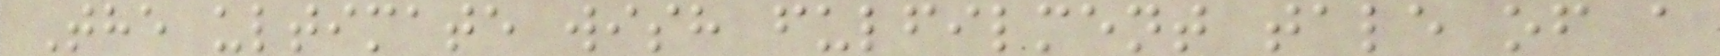The ultimate wish fulfilment tale of a
